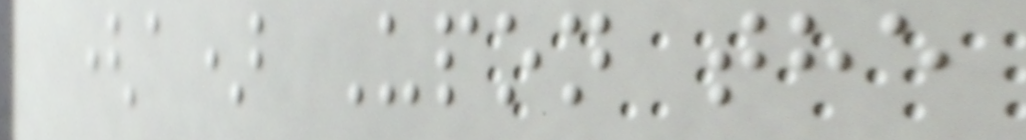(a) Upon the
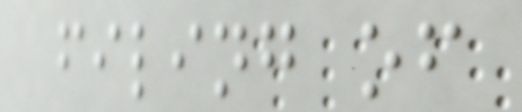filing of
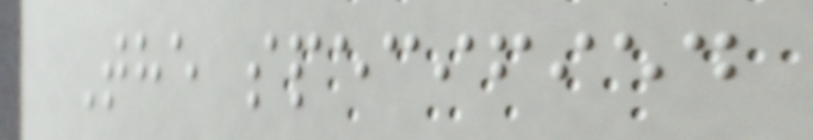The specified
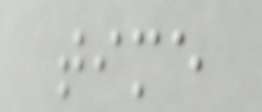time
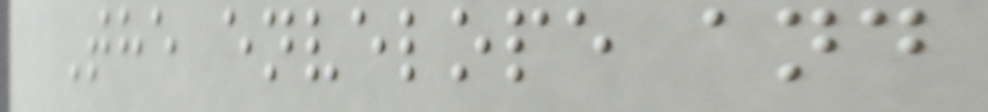The envelope and
